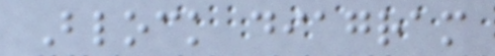Block diagram
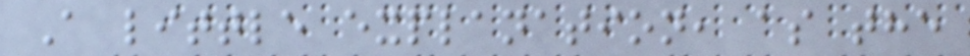A little explanation, as the
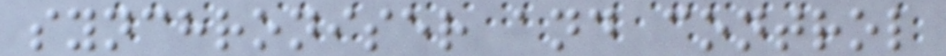synchroniser and control
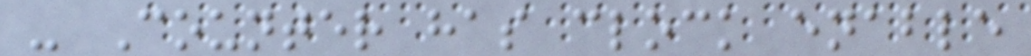- Counter has clock enable
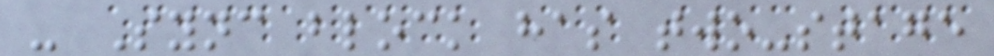- Sync block has two-stage
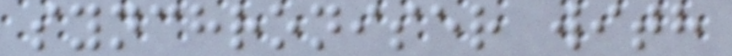synchroniser with
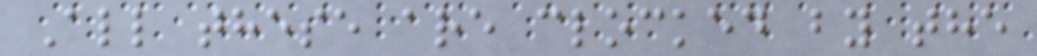All these are clocked by the
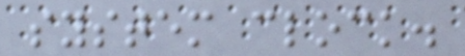system clock.
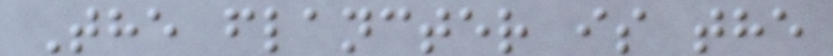The flancter is the
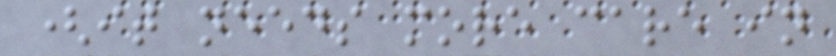(it needs more care in
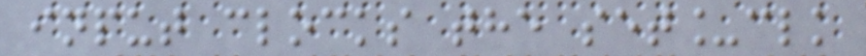input clocks the set_clk
